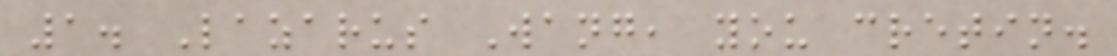1. Lazarus Wang, you cretin.
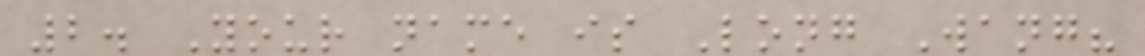2. Your name is Long Wang?
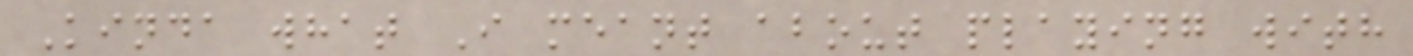Kinda what I meant about playing with
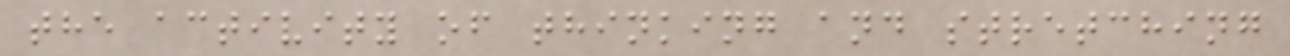the activity of thinking and stretching
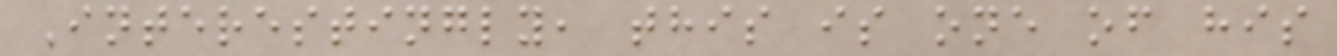Interestingly, this is one of his
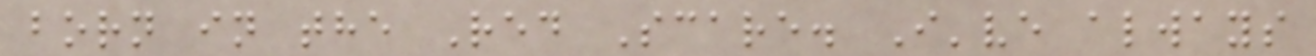born in the Red Scare. I've always
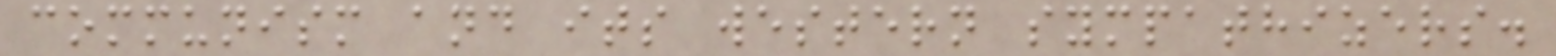communism and its western sympathizers.
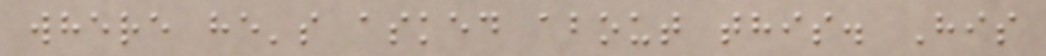where he's asked about this. His
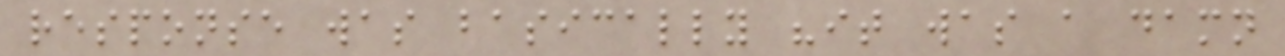response was basically "it was a damn
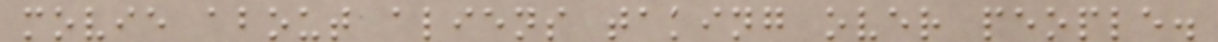movie about aliens taking over people.
